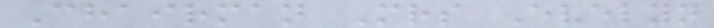Chairman Mrs Evelyn
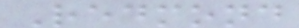Redmond
